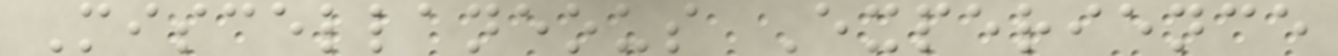Miscellaneous Experience
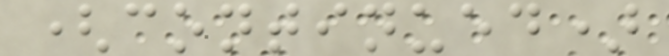(continued)
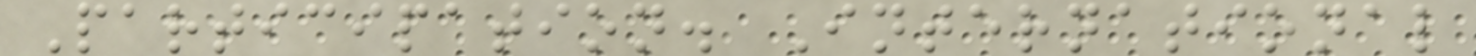Participation. International
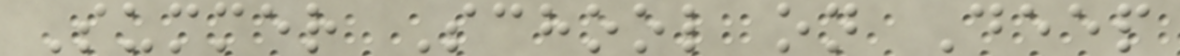Summer School on Deep
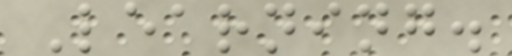Learning.
